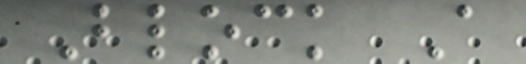Block A
